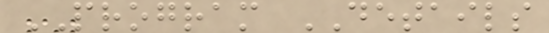PROGRAM DETAILS
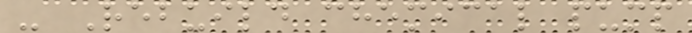- Rebuild chemical pump
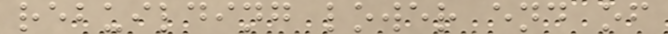rebuilding lower end of
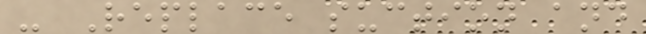- Replace suction and
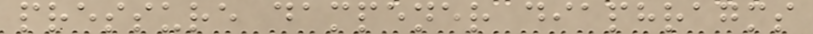pressure dampener diaphragms
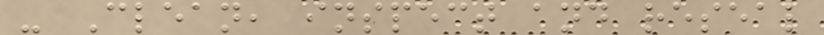- Clean, inspect and reseal
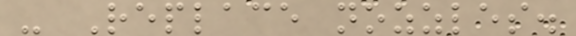- Replace nozzles.
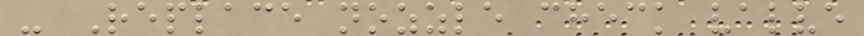- Replace nozzle check valve
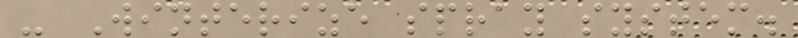- Winterize spray system.
